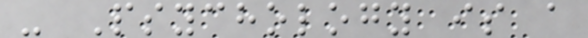- Psychology is a
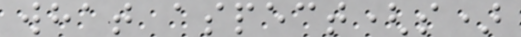what aspect(s)
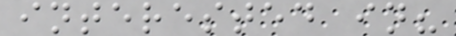interested in?
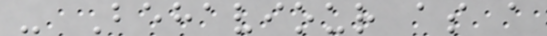- Behaviour as a
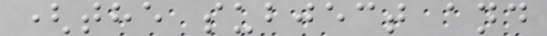(the subject and
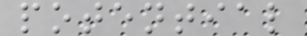potential
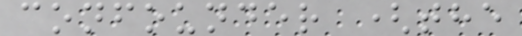confounder (the
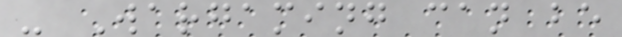- Wargaming can be
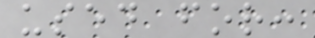used for:
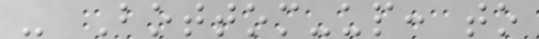- Bottom-up: to
